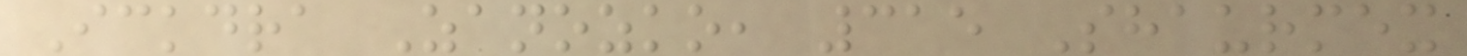Ickdra Zanozko, 315 Shaurmex
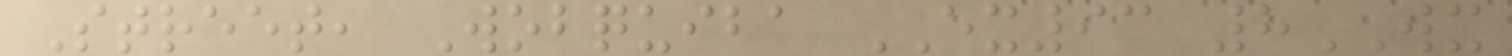Street, Wobquiba EX93 8WX
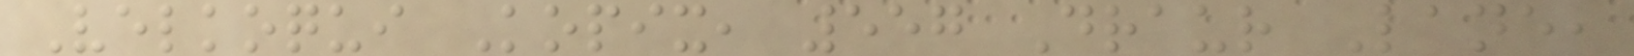Velkoqui Kopix, 557 Draur Lane,
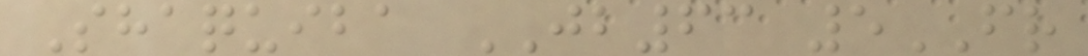Shaquiba JB63 5FR
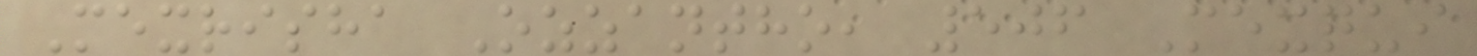Mexrisha Ozzantho, 506 Mexqui
